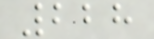228
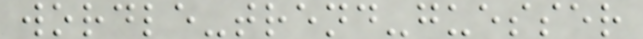wordle-trend-guesser
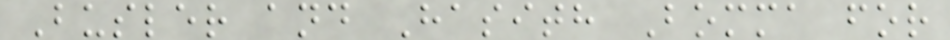Busler and Hasith Bomma for
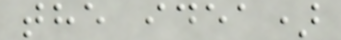the idea)
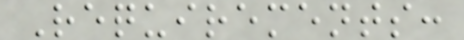Requirements:
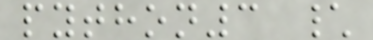python3 \
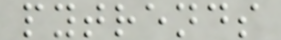pytrends
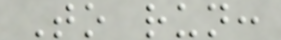To run:
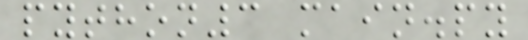python3 main.py
